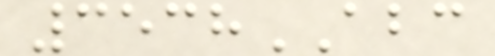3538ABC
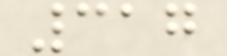317
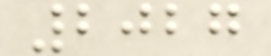2027
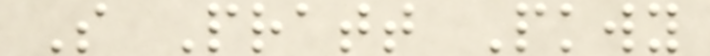S Pratt Pkwy
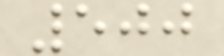500
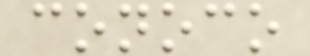conoco
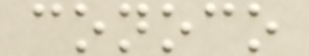conoco
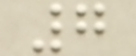7
